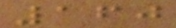160
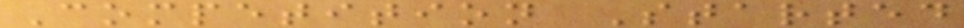Competition Started
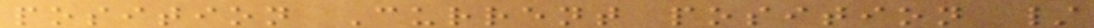position Current position /
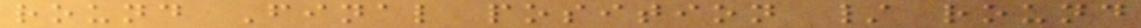round Final position / round
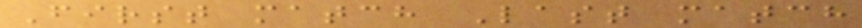First match Last match
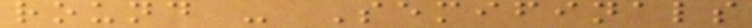round - Semifinals
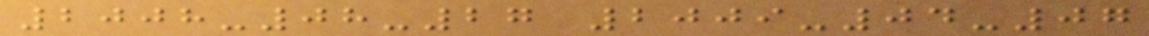2008-08-27 2009-04-07
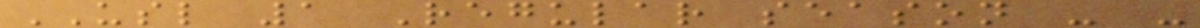USL 1 Regular season - -
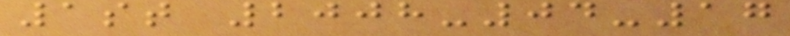1st 2008-04-17
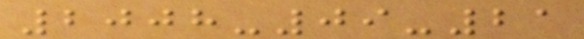2008-09-21
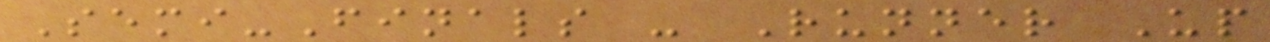Semi-Finals - Runner Up
